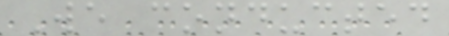We conducted
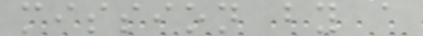mission by a
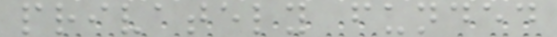privately funded
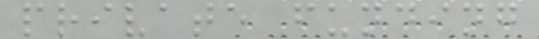private funding
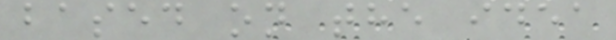based on the idea
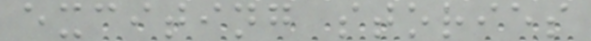exciting stories
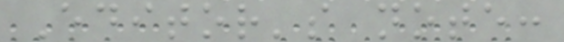Editor's note:
